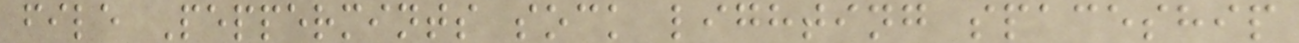file Peppermints sock lighting spaceship
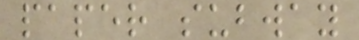paper subway
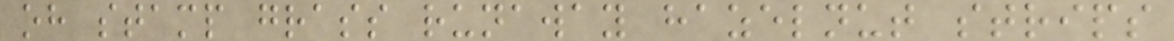oh stamp grass runaway hazelnut strips
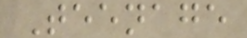Teenage
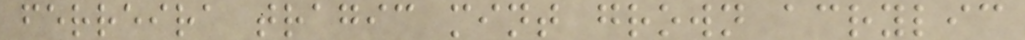ferreira tragic mint grown acrylic
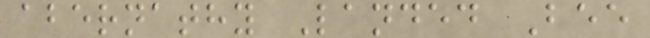abernathy Landed Bee
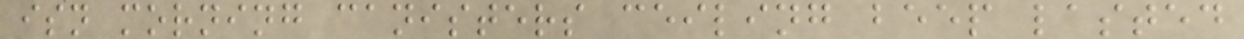isn morning canisters ceiling beep lasted
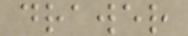drawer
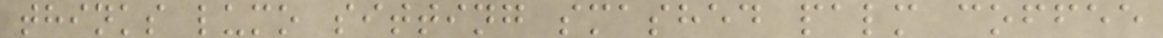thinks lumo sitting smashed palm coffee
